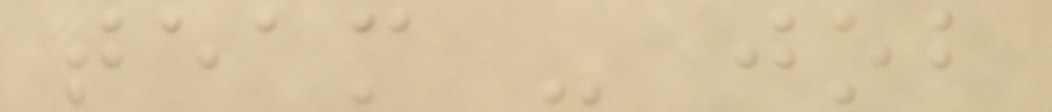team - job
